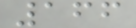166
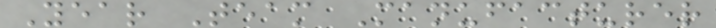Year Team Manufacturer
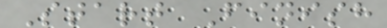Start Finish
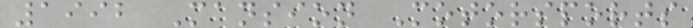1992 Mansion Motorsports
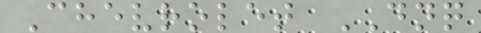Chevrolet DNQ
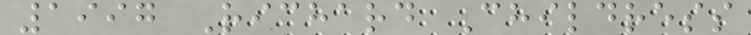1997 Richard Childress
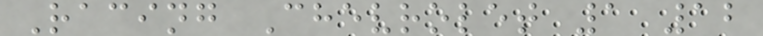Racing Chevrolet 1 12
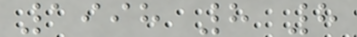1998 8 8
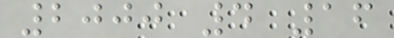2000 4 16
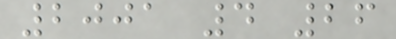2001 4 26
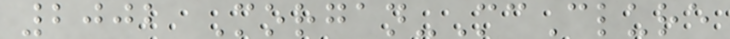2002 Morgan-McClure
